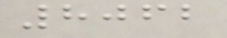8062
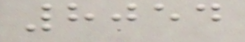8054
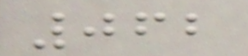062
